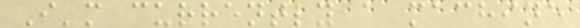I'm currently a machine
